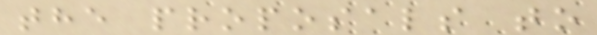the proposals to
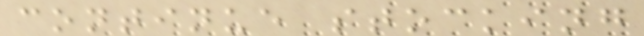continue stocking
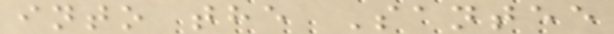into the Santee
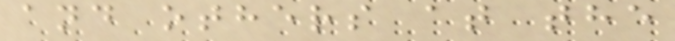and others at the
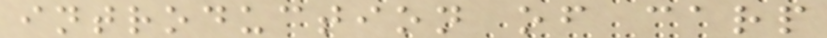introduction of carp
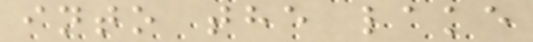into the lake
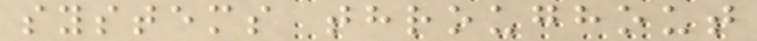systems throughout
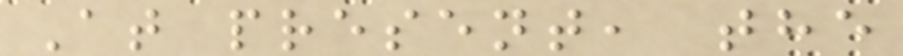At present, the
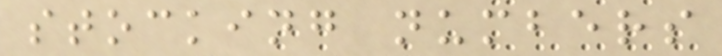stocking numbers
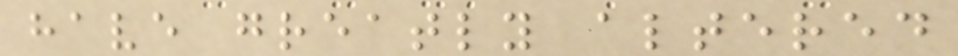have greatly altered
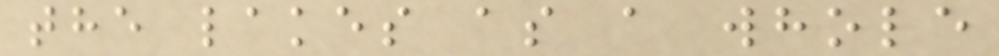the lakes as a whole
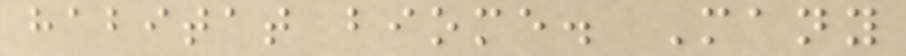habitat biome. Many
